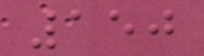150
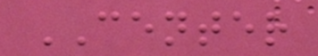CENTER
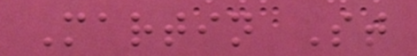Martin St
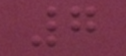7
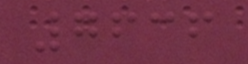7636
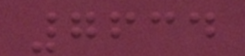7634
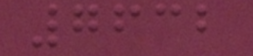7632
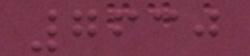7630
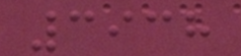3938
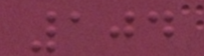104
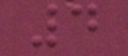4
